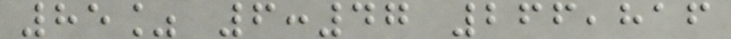85% 6:47 266,816
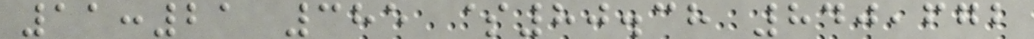11:21 385 $80.38 840,672
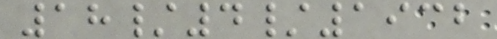18/4/1932
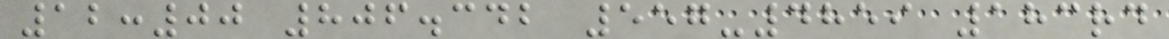12:00 806.342 557-4859 183rd
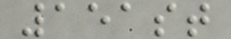151st
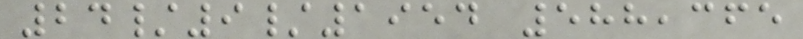24/9/1954 588,365
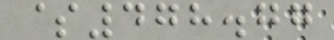$478.77
